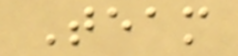Team
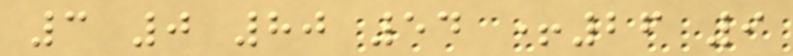3 0 80 54 +26 9
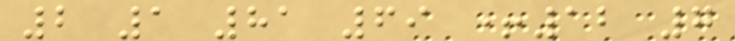2 1 81 69 +12 7
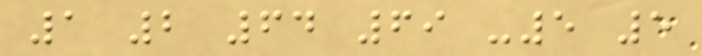1 2 64 69 -5 5
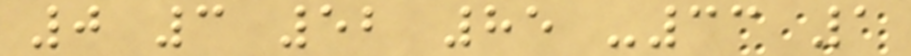0 3 52 85 -33 1
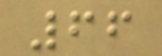66
